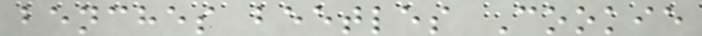benches beetles Cookie
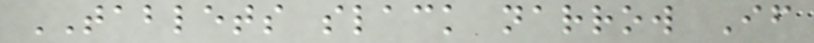TABLETS slack narrow If
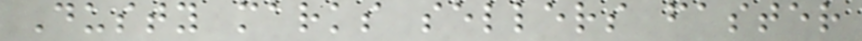Dusty marks sellers faster
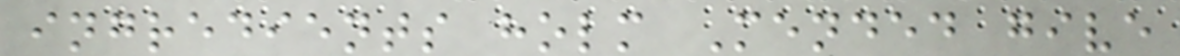ingredients holm Mended give
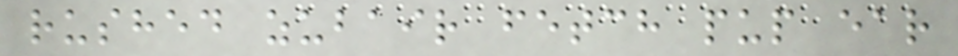rushed zubair fetch pup ear
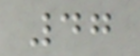47
